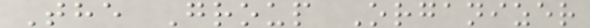The Group Organizer
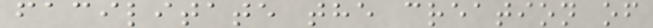facilitate the creation of
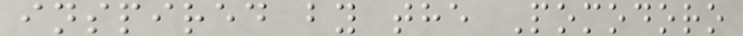inspired by the Pomodoro
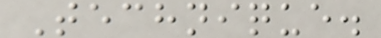Technique.
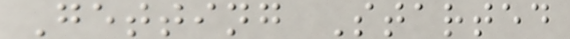Getting Started
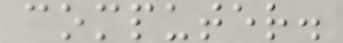computer.
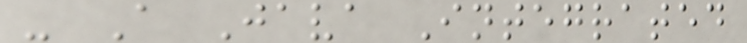- A Java Integrated
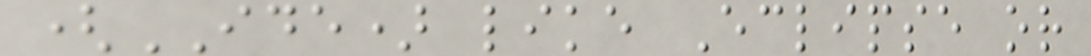(IDE) like Eclipse or
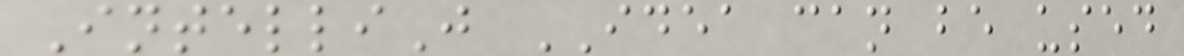IntelliJ IDEA can be used
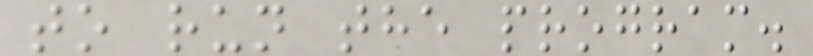to run the program.
